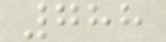788
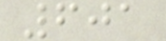601
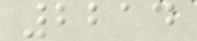2214
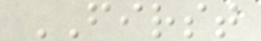FIRST
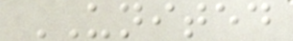UNITED
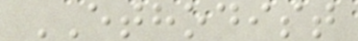ETHODIST
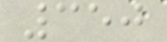350
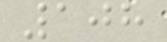108
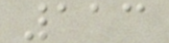113
